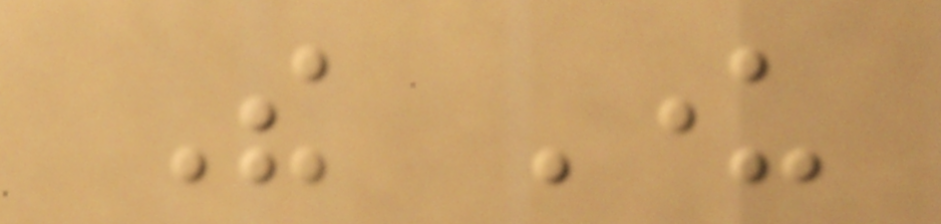The Under
